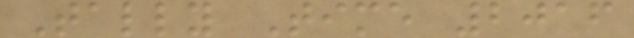Tally Time 2016
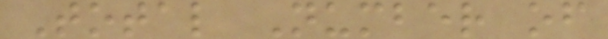Total Number of
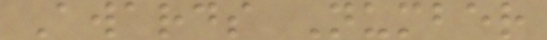Awards Number
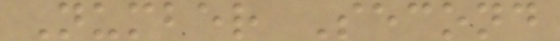Number Second
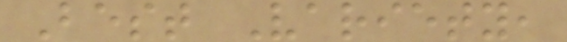Best Variety,
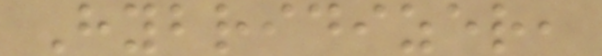Hybridizer,
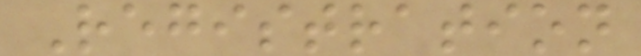Registration
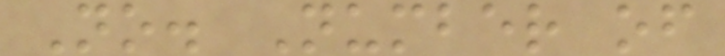No. Number of
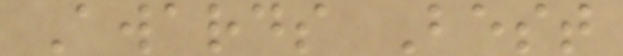Awards Best
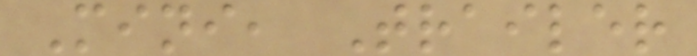Mini, Trailer
